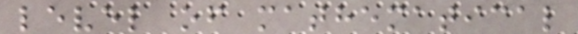level of mathematical
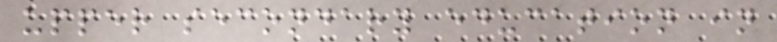upper secondary education in
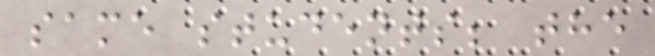same students; the
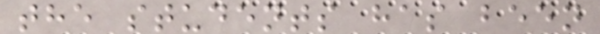the students has been
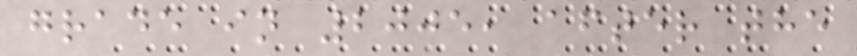grade in 2005, after the
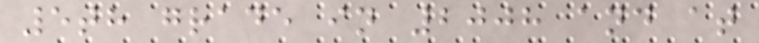5th grade in 2008 and at
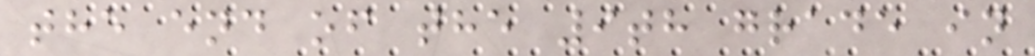the end of the 9th grade in
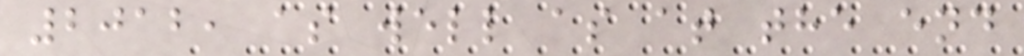2012, as well as at the end
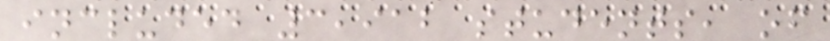included 3,912 students, of
